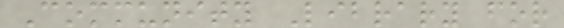Community Library for
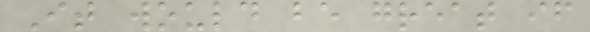It would be great if
